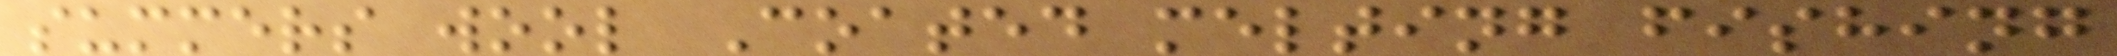summers wool Coated melting fishing
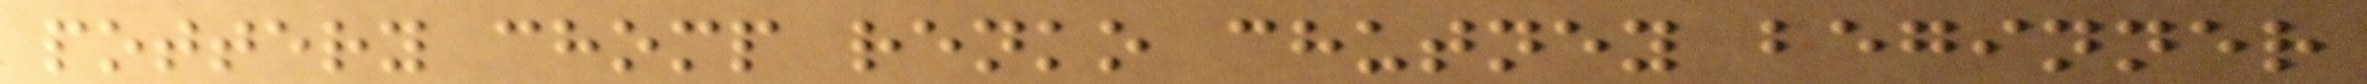pottery chomp renko chutney beginner
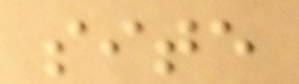site
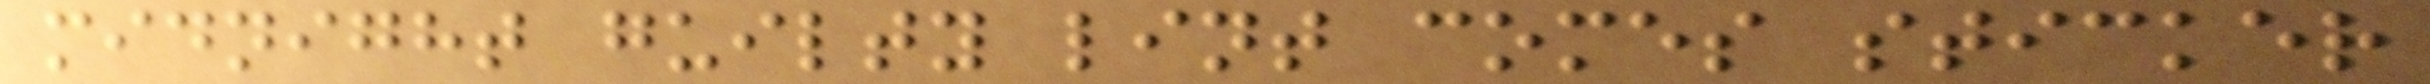midnight guilty lint comes sticker
